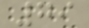79
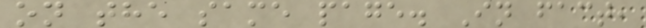on the same page. In fact,
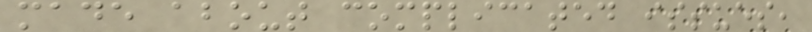made about complicated issues,
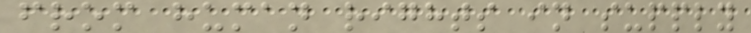from human rights in supply
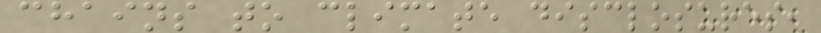chains to climate disclosures,
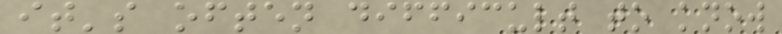it's often difficult to know
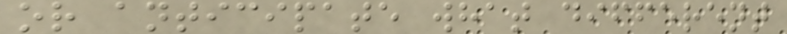or anticipate what different
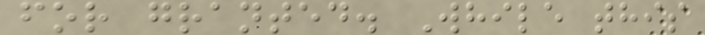for granted. While this
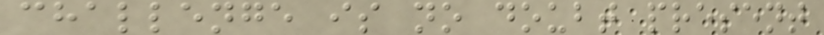challenge is no doubt present
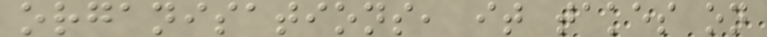organisations, it takes on
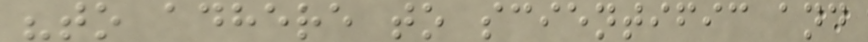"to adhere to scientific and
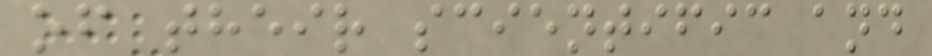of their scientific and
